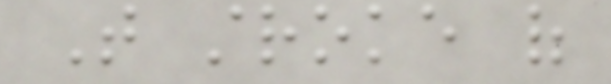That stroke of
